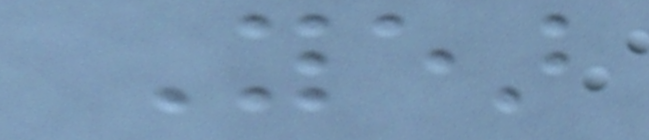Year
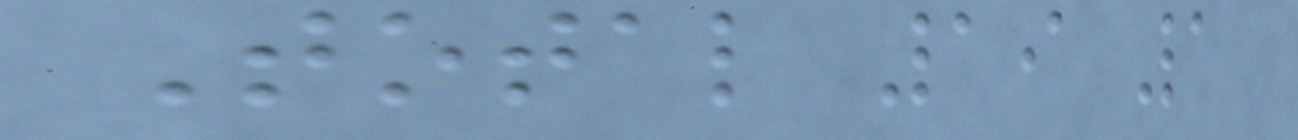Total 19 1
